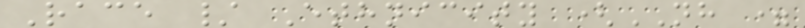Race / Ethnicity (NH =
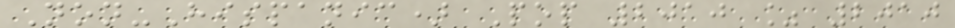Non-Hispanic) Pop 2010 % 2010
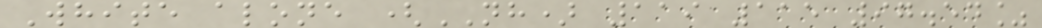White alone (NH) 119 115 97.54%
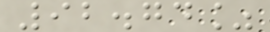92.74%
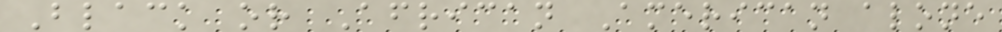Black or African American alone
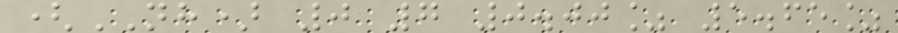(NH) 0 7 0.00% 5.65%
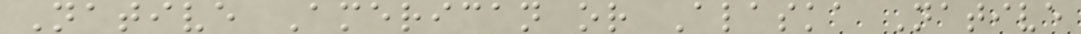Native American or Alaska Native
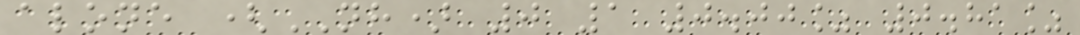alone (NH) 0 1 0.00% 0.81%
